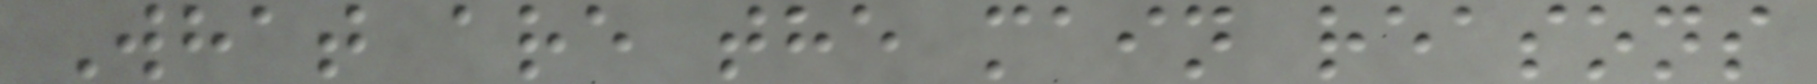What are the main reasons
